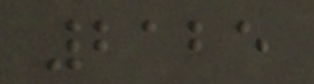2125
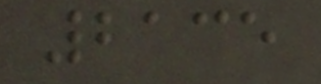2135
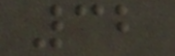32
